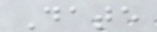Date
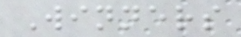Winners
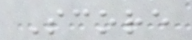Score
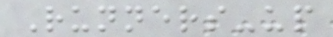Runners-up
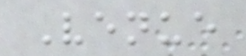Venue
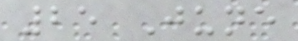25 June
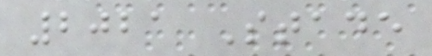2021 Stade
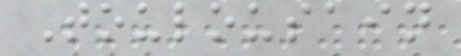Toulousain
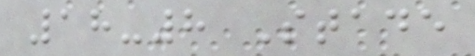18-8 Stade
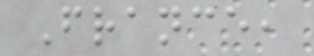France,
